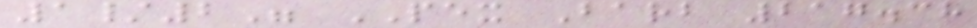1/2" PEX Barb 217.38
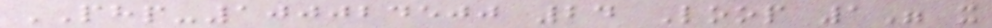PHP-100024500 24 Loop 1" x
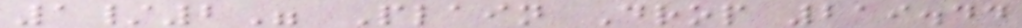1/2" Plain Drop 219.44
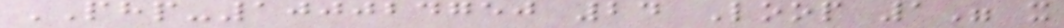PHP-100024750 24 Loop 1" x
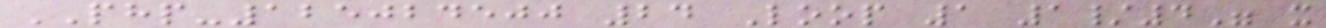PHP-125024500 24 Loop 1 1/4" x
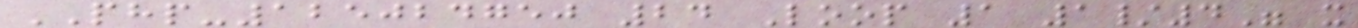PHP-125024750 24 Loop 1 1/4" x
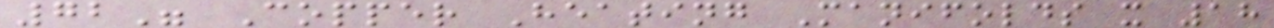72" Copper Heating Manifolds x 18
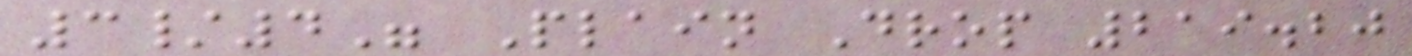3/4" Plain Drop 219.20
